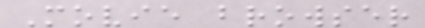Movie browser
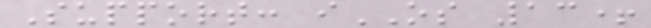Support: iOS 13+
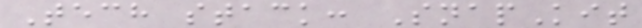Tech stack: SnapKit
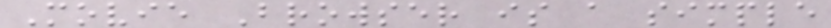Movie Browser is a simple
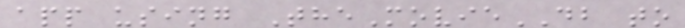app using TheMovieDB to
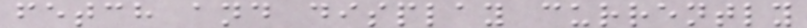fetch and display currently
